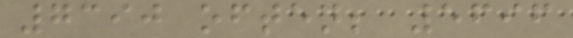7390 often; 5696
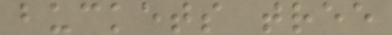buckets tree
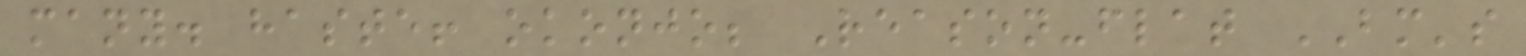many. haste! okonjo; Reason-flat BM's
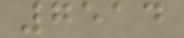7514
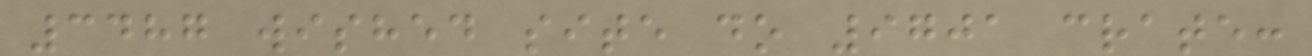3487 wished site do 9701 crate:
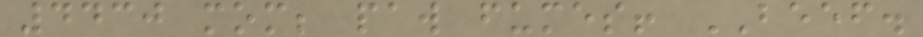4430 mom; paw fumes! BEEF.
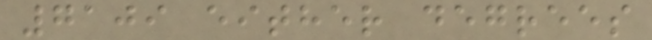7109 either degrees
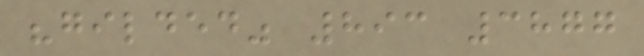"gilded" 893 3877
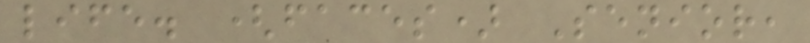life. (faces) Senior,
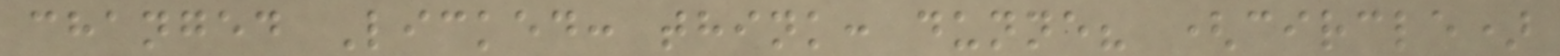changed Licked: think: dunne? (circle)
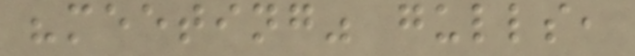"meeting" gulls,
